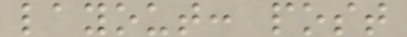layout: post
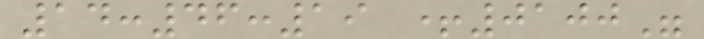14:46:19 +0100"
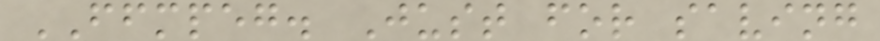FFMPEG. Just for saving
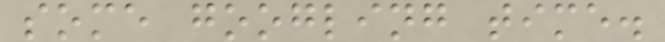some googling time.
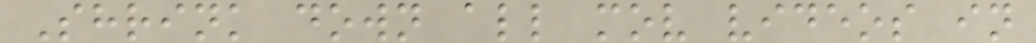Shrink down all mov videos in
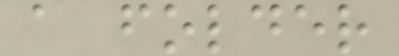a folder
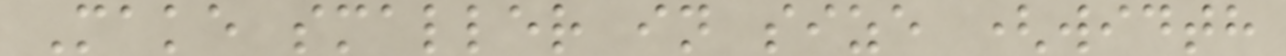Make smaller in size (width
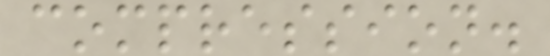compression.
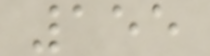155
